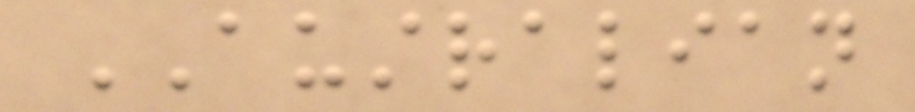AUSTRALIAN
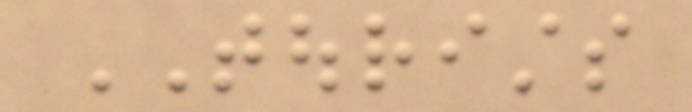TOURISTS
